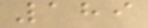189
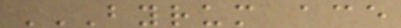BYRUM ACE
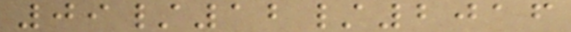09/12/2016
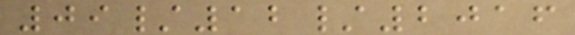09/12/2016
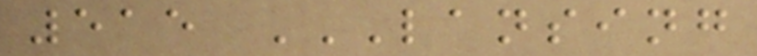515 LANSING
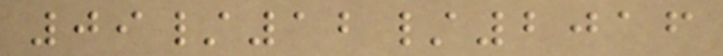09/12/2016
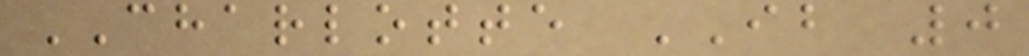CHARLOTTE IB 0
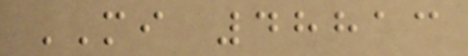MI 48813
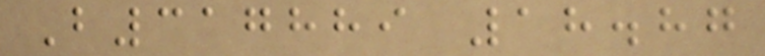B317889 18.87
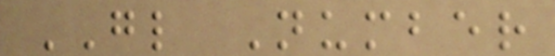GL Number
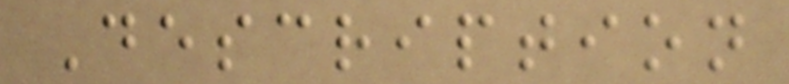Description
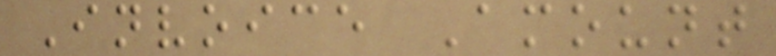Invoice Amount
